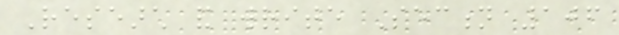Research and write Section 106
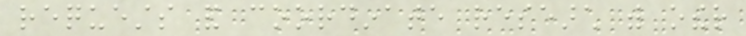requests and coordinate research with other
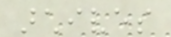archives
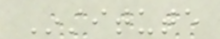Institute
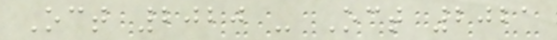Oct 2020 - Oct 2021
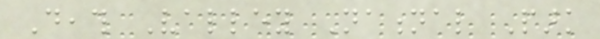Death Valley National Park
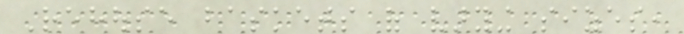Rehouse baskets of varying sizes,
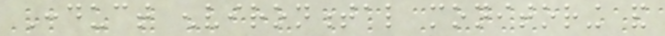Conduct environmental monitoring and
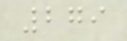279
